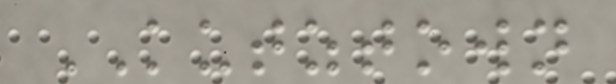KUTZTOWN
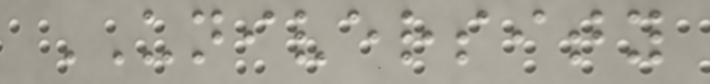UNIVERSITY
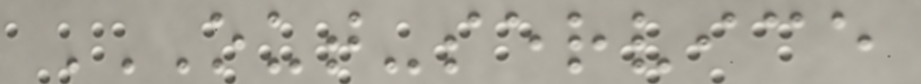OUT-SERVICE
